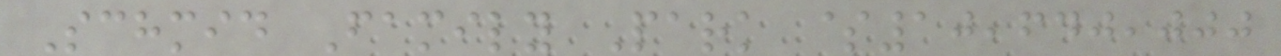Schmid Family Park $10,640,000
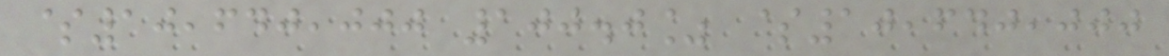$10,640,000 100.0% $10,640,000
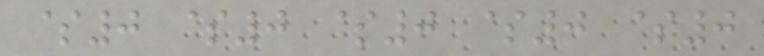$0 $0 $0 $0 $0
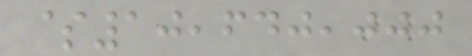$10,640,000
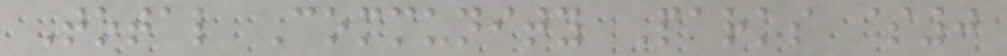Total Community Parks $0
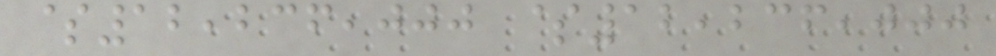$12,236,000 $12,236,000
